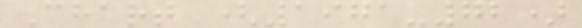Chart (1971-72)
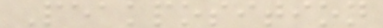Peakposition
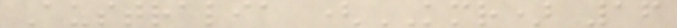Australia (KMR) 16
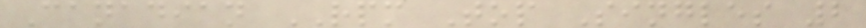Canadian RPM Top Singles 2
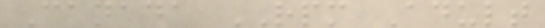Canada RPM Adult
